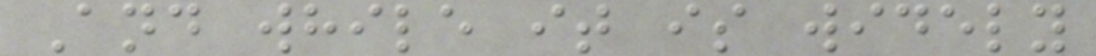And while it is widely
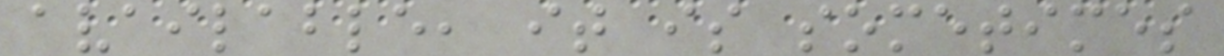available, it is sometimes
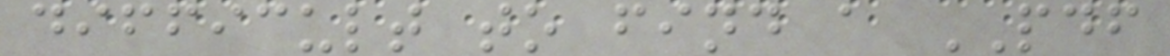difficult to find a PDF
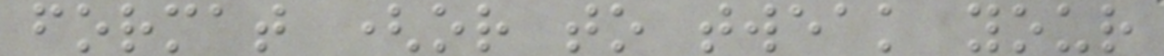format (or to tweak your
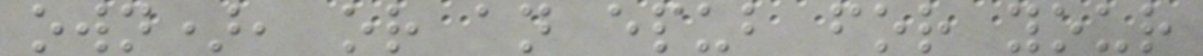own), or an epub for your
